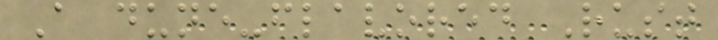A dune-flavored Rust
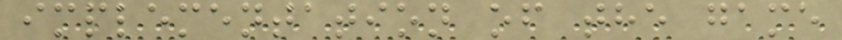implementation of the game
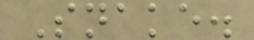Snake.
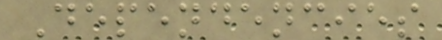Dependencies
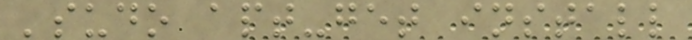'sudo apt-get install
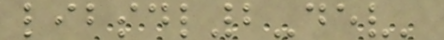libsdl2-dev'
